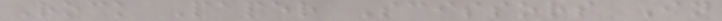Rock Paper Scissors In
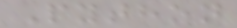Python
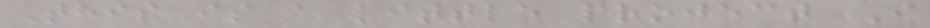This is a little project I
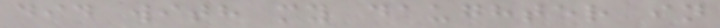did with my daughter in
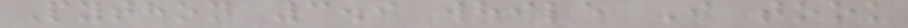Python 3.9 while I took
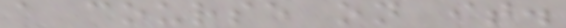a course on it.
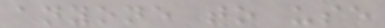anyone to use
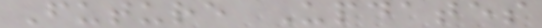Future Updates
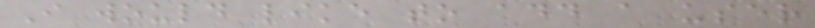I would like to add a user
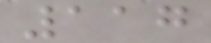117
